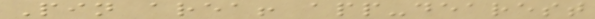Pin area! app-dearest
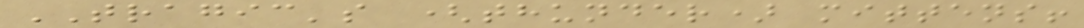TRAGIC's (thunder) mittens!
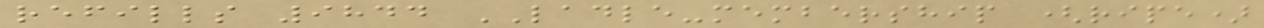refills 9844 LADLE-membership (ripe)
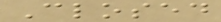Closed
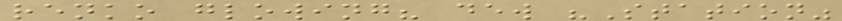renko glowing? dew "Station"
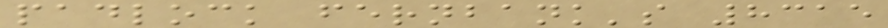padlock fernbank's 8315
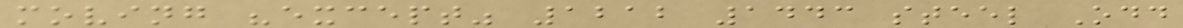moving "except" 1212 1443 steel Odd
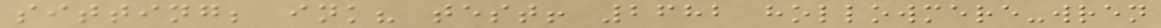sitting; ink? test! 2682 hollowmere-wren
